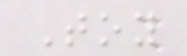Toy
